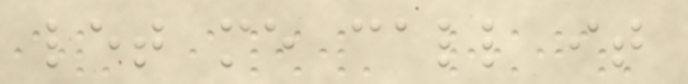let me call it
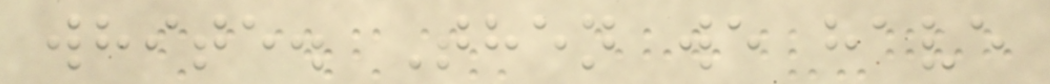white. Then we have
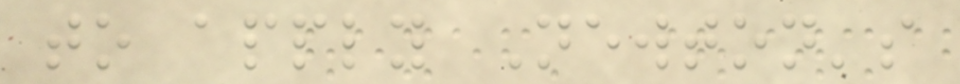to apply Newton's
